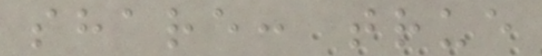share: true
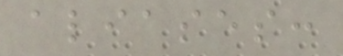aliases:
